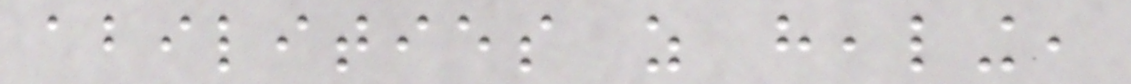abilities as healing,
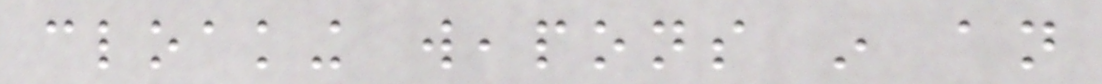cloaking weapons in an
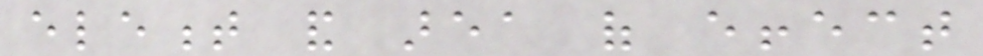element and area of effect
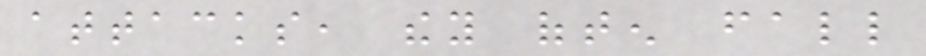attacks, they often fall
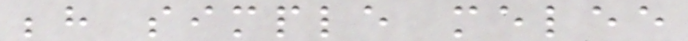behind simple melee
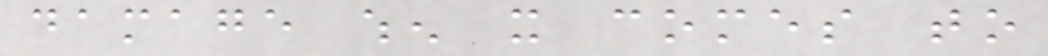damage when it comes to
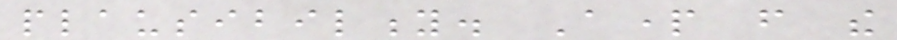plausibility. Apart from the
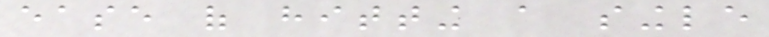ease of hitting a single
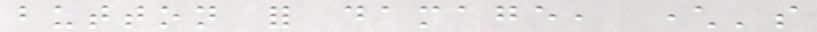button for damage, character's
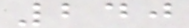240
